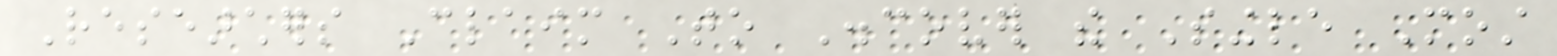Researchers Claim To Discover the Single Most
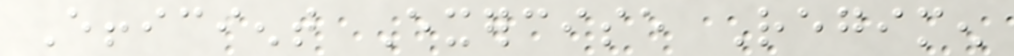Efficient Exercise Regimen
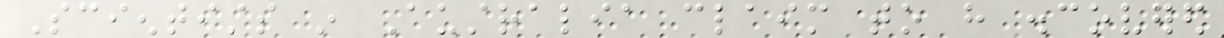Scientists in Australia claim to have discovered
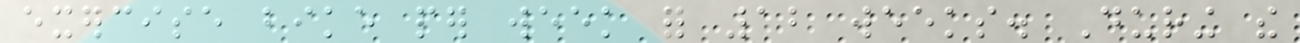exercise bike per week for 12 weeks. During the
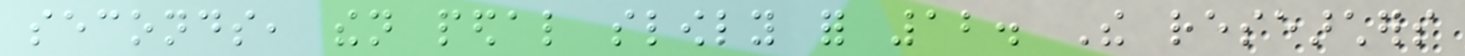seconds, then pedal slowly for 12. The researchers
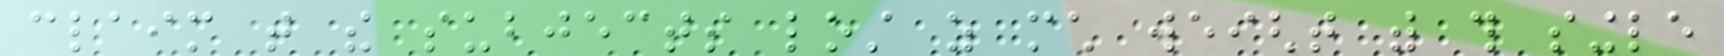claim that the subjects lost as much weight with this single
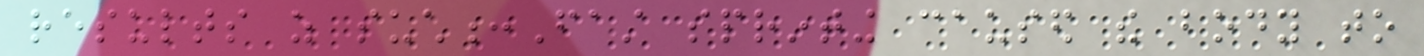results as such:Fast sprinting caused the body to
